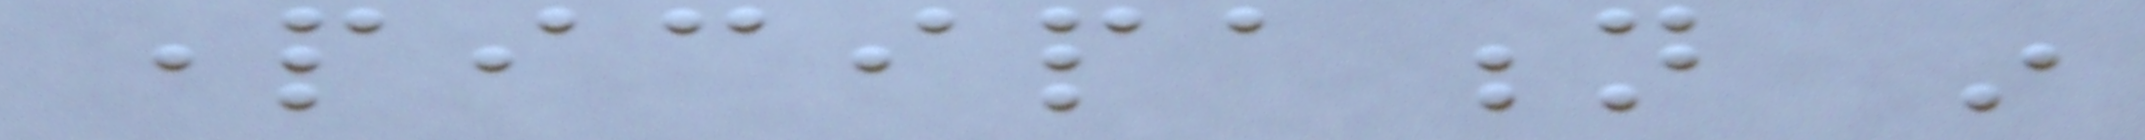participation in
